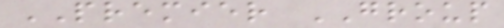PREMIER GROUP
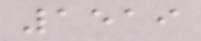1519
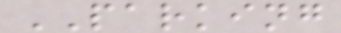PARKING
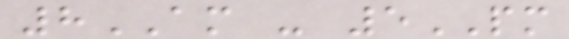8AM - 5PM
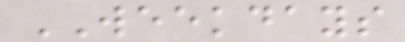WEEKDAYS
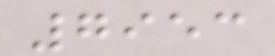7953
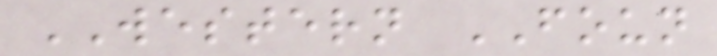WESTERN FOUN
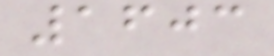1603
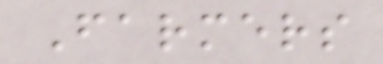Farmers
